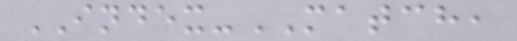INDEX-MATCH,
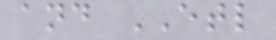and ETL
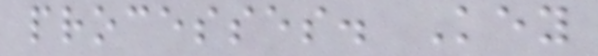processes. Key
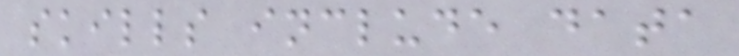skills include data
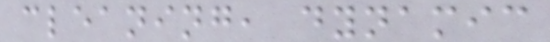cleaning, dynamic
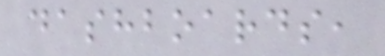dashboards,
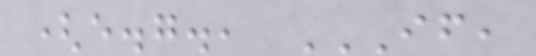(e.g., IF,
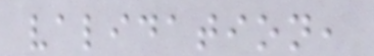validation,
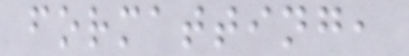formatting,
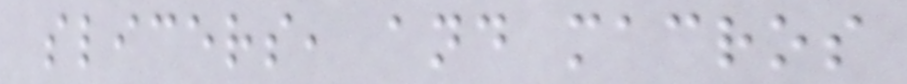slicers, and macros
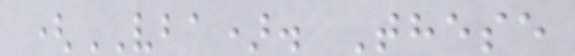(VBA). These
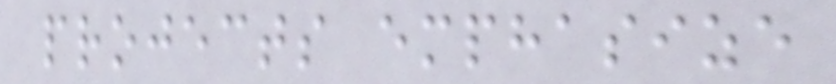projects emphasize
